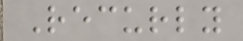Recurly
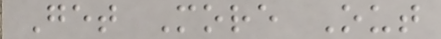Get More Out
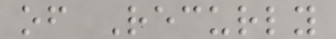of Recurly
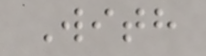With
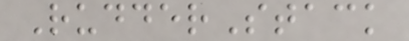RudderStack
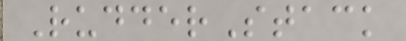RudderStack
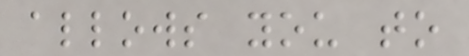allows you to
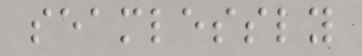seamlessly
